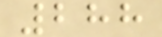288
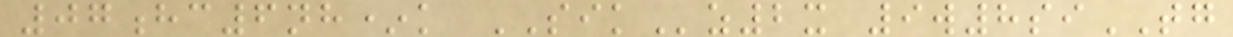07hc6nh*k SIKz2x 9w8siTG
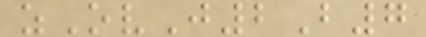zOvJ2B7
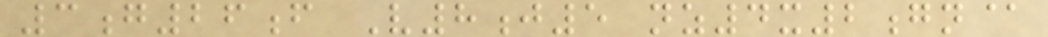3g26f V8j5 nz4x2gn@
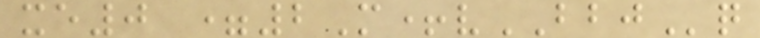xe0 =2M+vBBJq
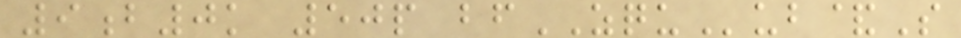9b0k 50p bfZQUub&S
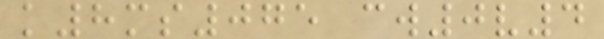k8ms075 cw0v4
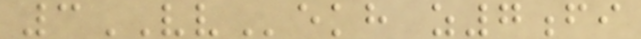3VVekh z7fi
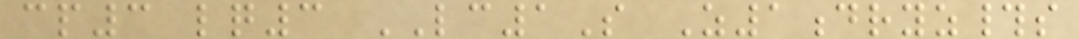cp3 lq3 LC1S Z1dryz#s
